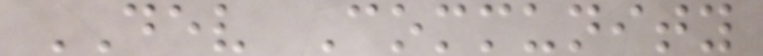DEV Community
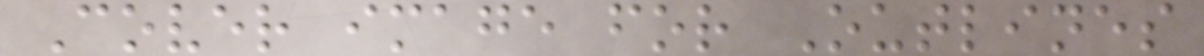Cover image for Outlines
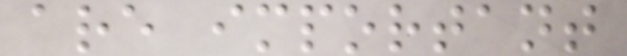are important
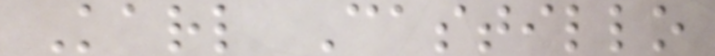Karl Castillo
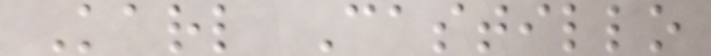Karl Castillo
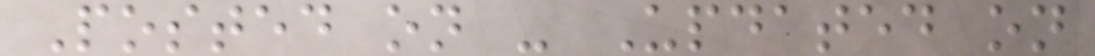Posted on - Updated on
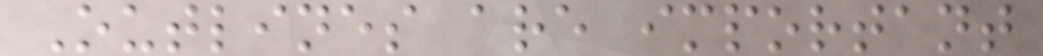Outlines are important
